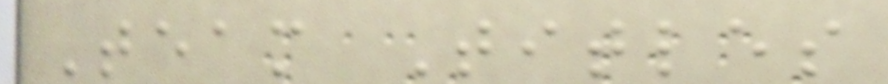Team Titles
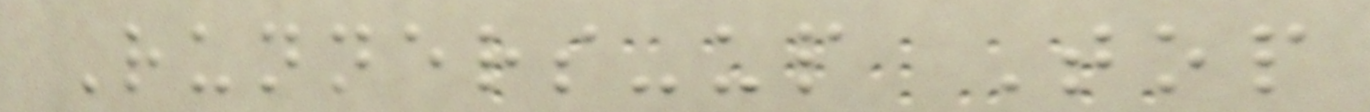Runners-up Top
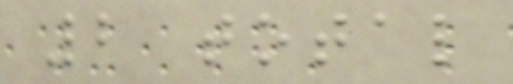2 total
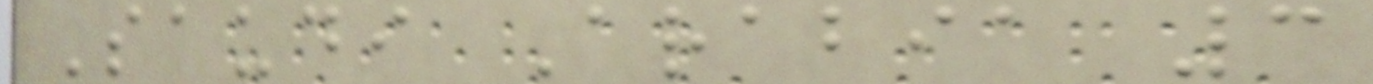Saudi Arabia 3
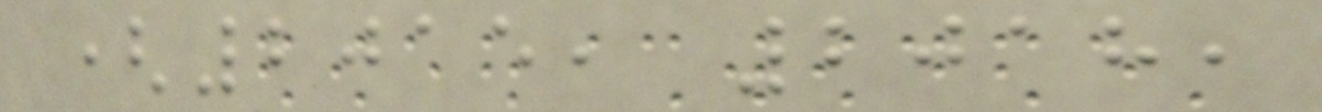(2015, 2018,
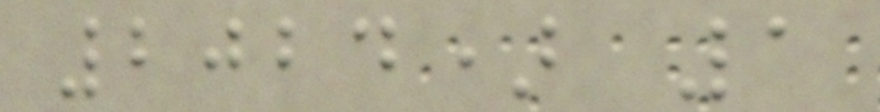2024) 1
